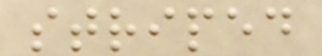striped
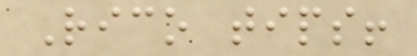Rico tips!
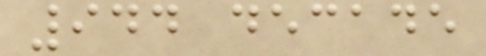944 decade
